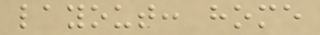layout: home
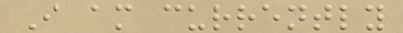I am currently
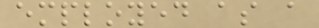employed as a
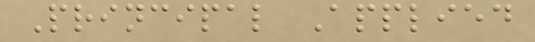Principal Applied
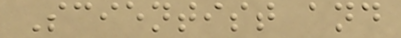Scientist and
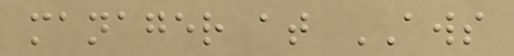manager at AWS
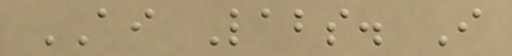AI Labs. I
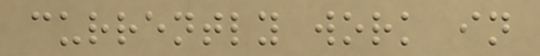currently work in
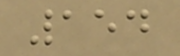154
